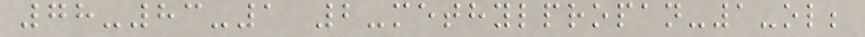78-83-1 2-methylpropan-1-ol;
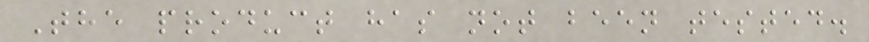The product has not been tested.
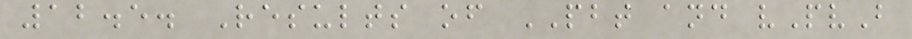12.5. Results of PBT and vPvB
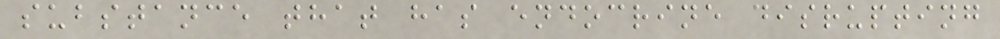substance that has endocrine disrupting
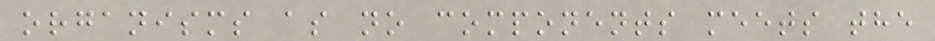organisms as no components meets the
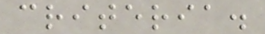criteria.
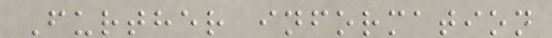Further information
